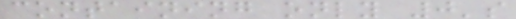containing only 0's
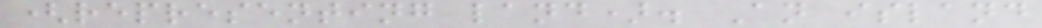(representing land). An island
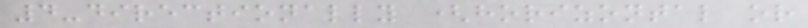4-directionally (horizontal or
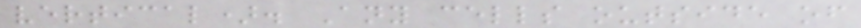vertical). Any cells outside of
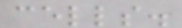cells.
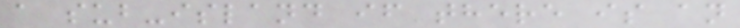a sub-island if there is an
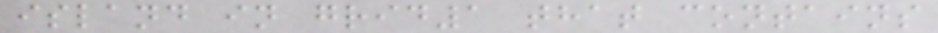island in grid1 that contains
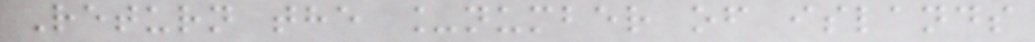Return the _number of islands
